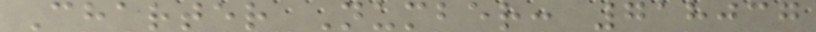Charter Number: 718037
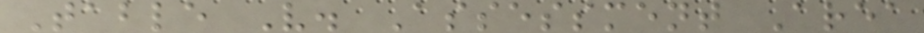Table V. Assessment Area
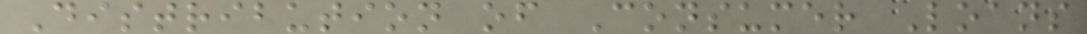Distribution of Consumer Loans
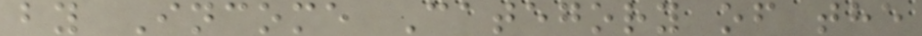by Income Category of the
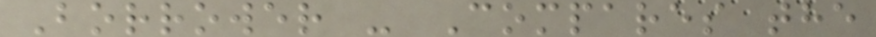Borrower - Compares the
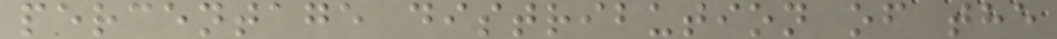percentage distribution of the
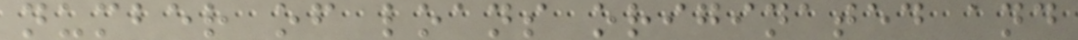number of loans originated and
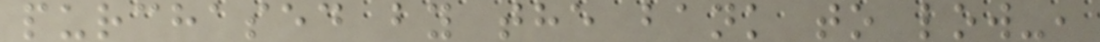purchased by the bank to low-,
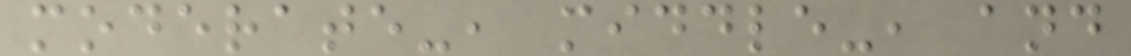moderate-, middle-, and
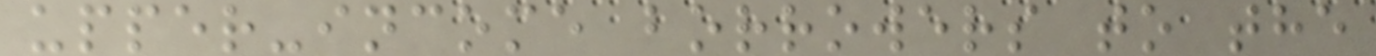upper-income borrowers to the
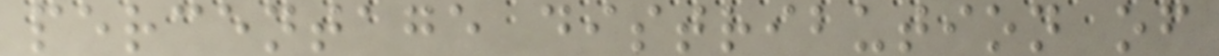percentage distribution of
